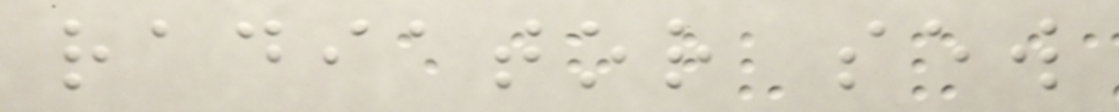radiator sew
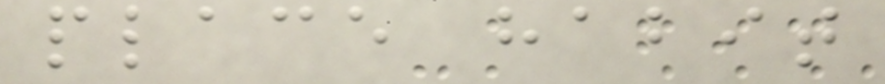place habit
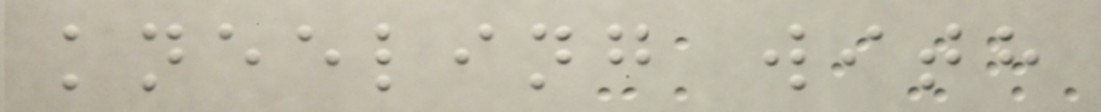kneeling with
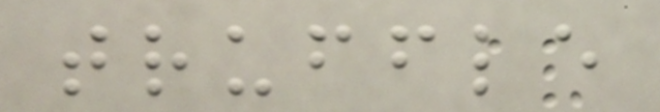truffle
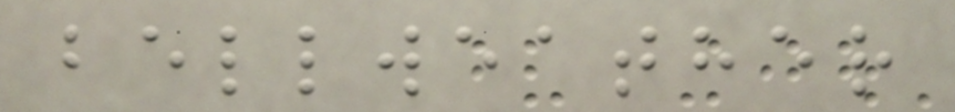bellweather
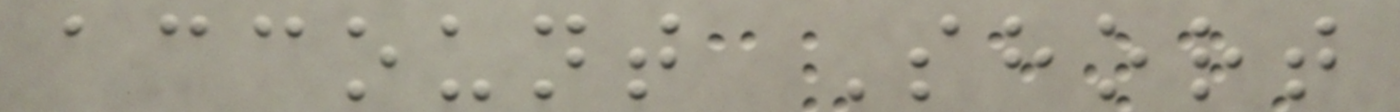account Short
